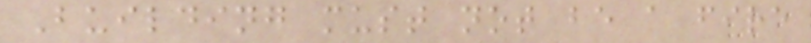Building must not be a fire
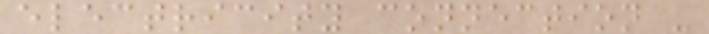electricity connection -
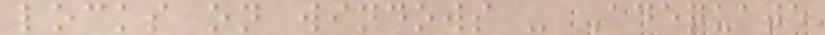locks on windows - Adequate
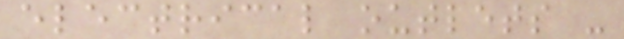electrical outlets -
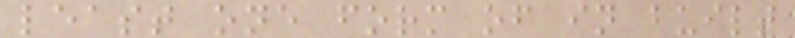least one form of in built
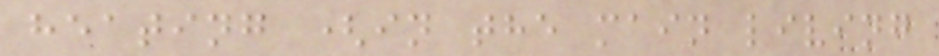heating (in the main living
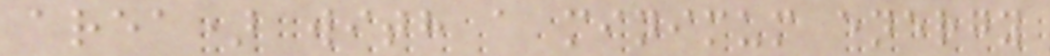area) with a minimum energy
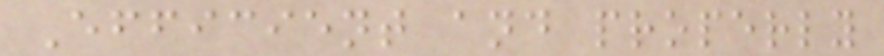Efficient and properly
